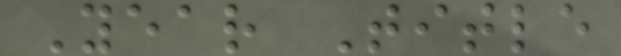Year Title
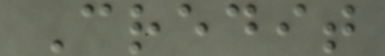Credit
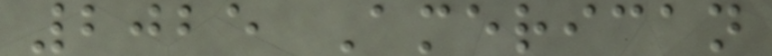2025 American
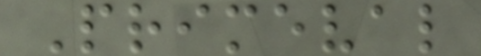Primeval
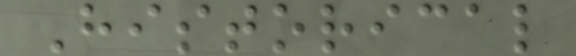Historical
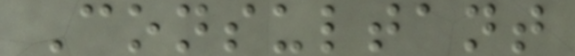Consultant
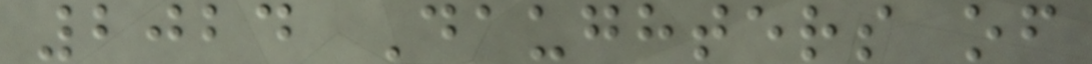2024 Daughters of
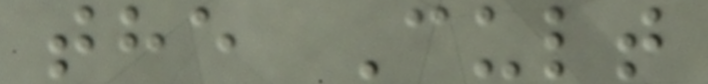the Cult
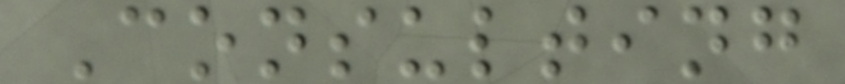Consulting
